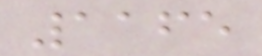1165
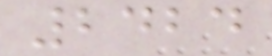2424
